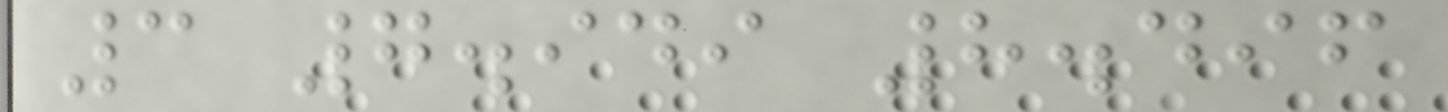3 7.949 8.496
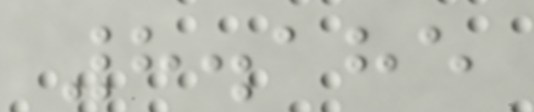8.185
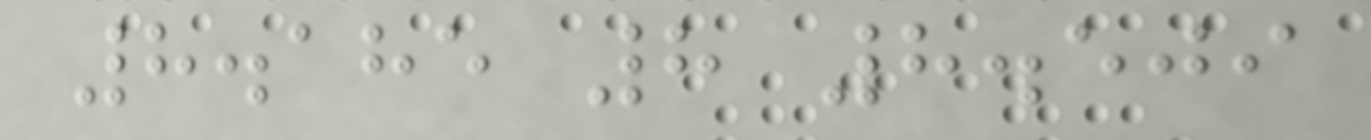8.185 8 8.509
